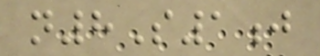n8S1j
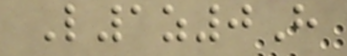L1z0H
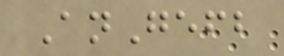AnGefb
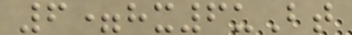6=hx6uBt
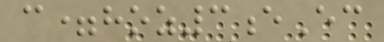c=hoz3eEc
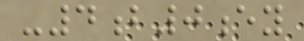-4b0ey
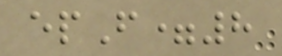epF=8
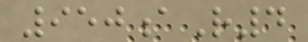950aR4
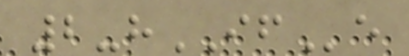2-hIFe
